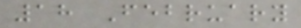18 February
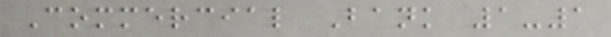Commercial Bank 1-1
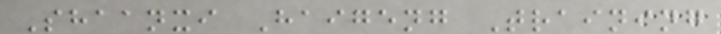Shaanxi Haigeng Training
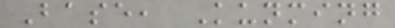Base, Kunming
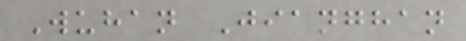Wuhan Jianghan
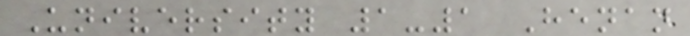University 1-1 Henan
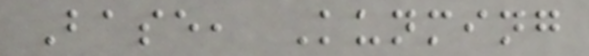Base, Kunming
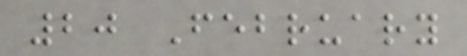20 February
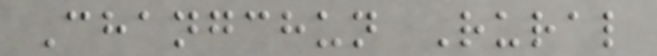Changchun Rural
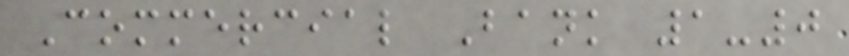Commercial Bank 1-0
